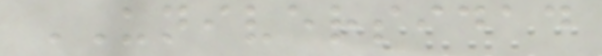UNIVERSIDAD
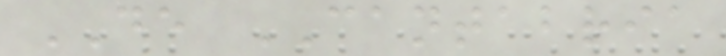DE CANTABRIA
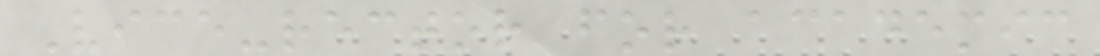Vice-rector for academic
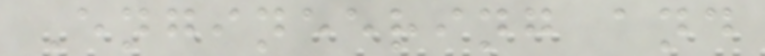Engineering and
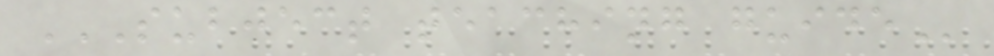SUBJECT TEACHING GUIDE
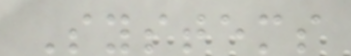Systems
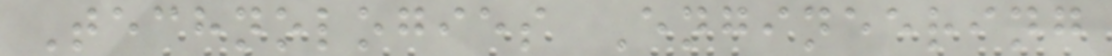Technologies Engineering
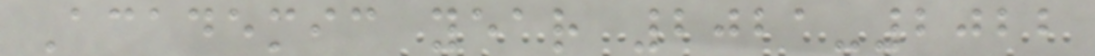Academic year 2021-2022
